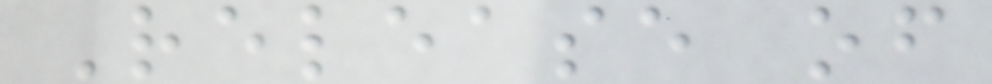Release of
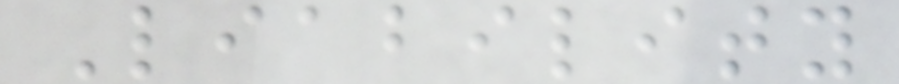Liability
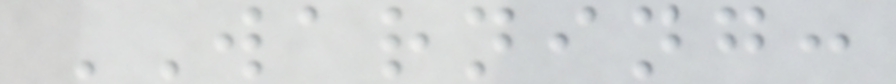WARNING:
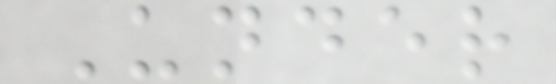Under
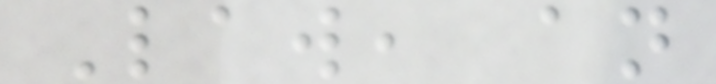Law, an
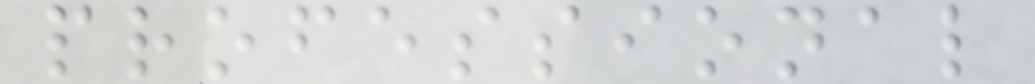professional
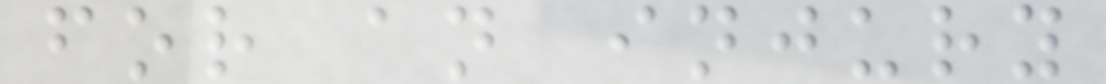for an injury
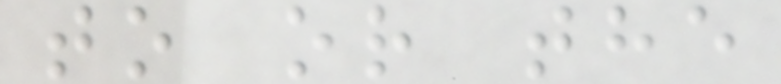to or the
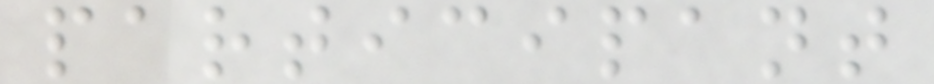participant
